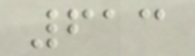613
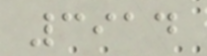3914
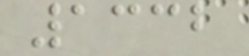1332
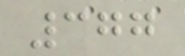377
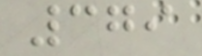379
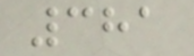381
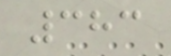383
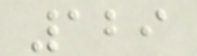129
